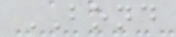BOND
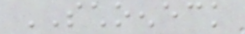SCHOENECK
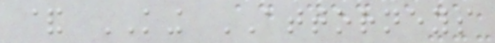& KING ATTORNEYS
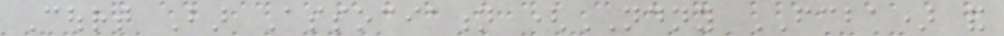Court Bar Association (NDNY FCBA) and
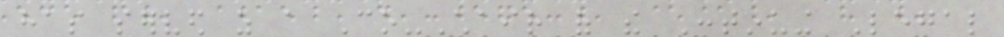has served as a Co-Chair of the Continuing Legal
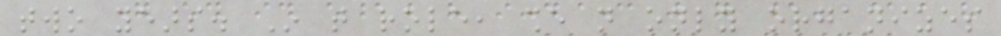two years. In that role, she not only organizes
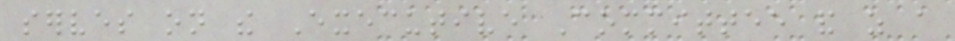serves on the Executive Committee and as a
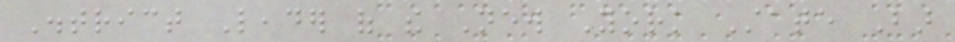District Leader of the New York State Bar
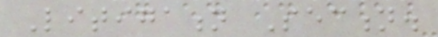Litigation Section.
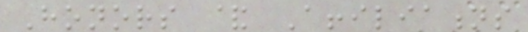Honors & Affiliations
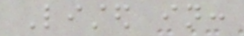Listed in:
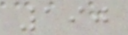190
